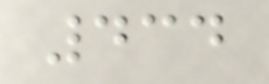434
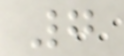7
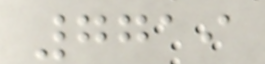7719
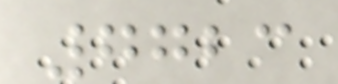7723
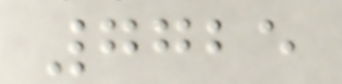7725
